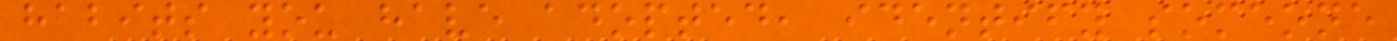habits you have adopted, identify someone
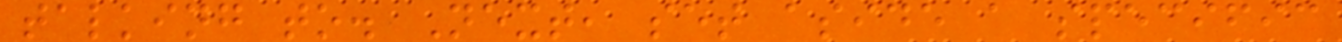talking to. Next, set aside a specific
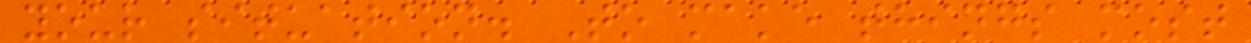your situation. To make things most
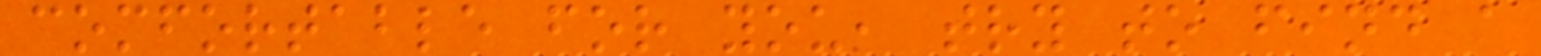comfortable for you, try to find a
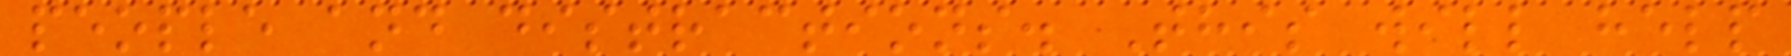people and distractions. This will help
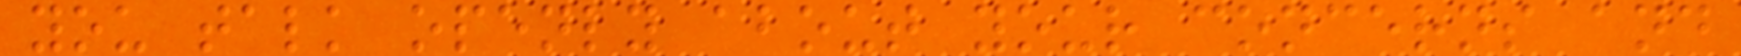you talk openly about your concerns and
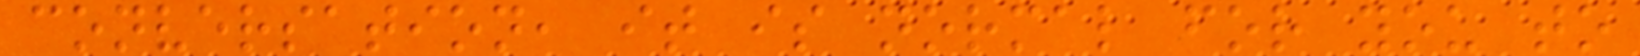conversation, it is normal for you to
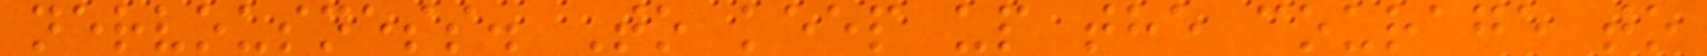nervousness. To keep up the courage to
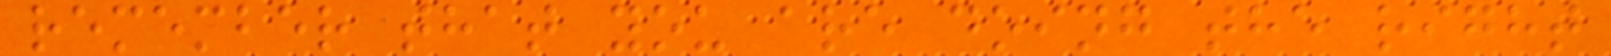remember that you are doing the right
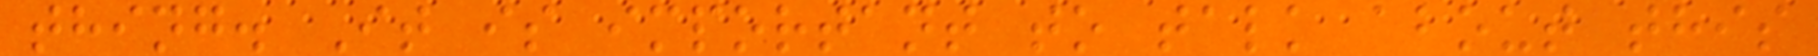thing. It is important to talk about this
